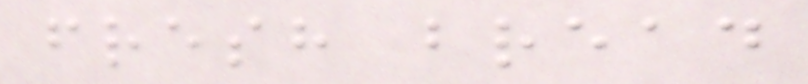fresh bread
